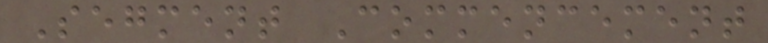Segment Commencement
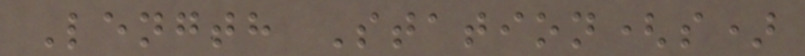Length Station(s)
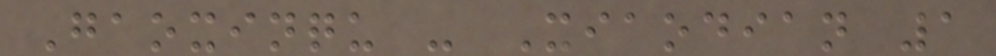Gaoxinqu - Xiaodian 1
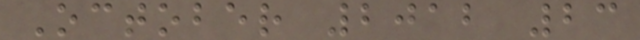October 2012 23
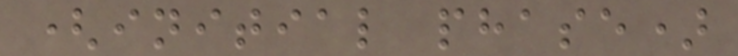(initial phase)
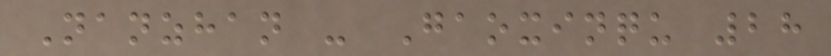Nanzhan - Gaoxinqu 28
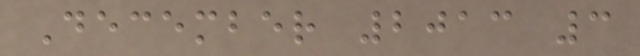December 2013 3
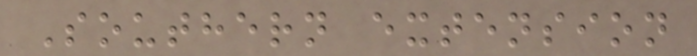Southern extension
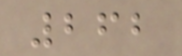262
